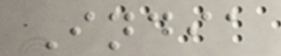India
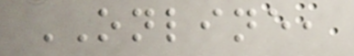ONLINE,
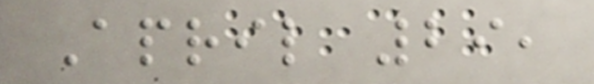April 29,
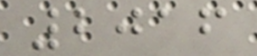2016
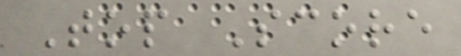Top Score
